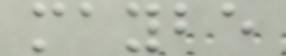maybe
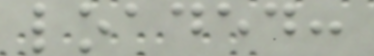loaded:
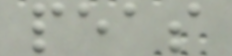peas
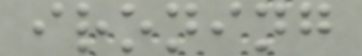ironing
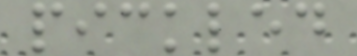pickled
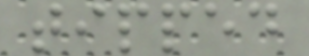tipped
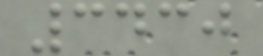3430
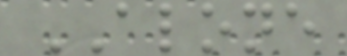ALONE
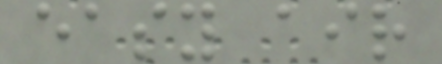easy air
